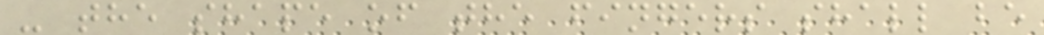- the shape of the fingers shall be
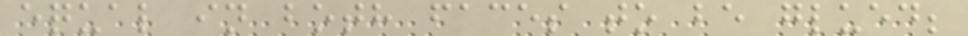equal in both faces to be glued;
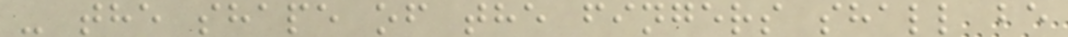- the shape of the fingers shall be
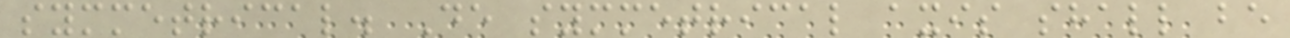symmetrical. De symmetrical axis shall be
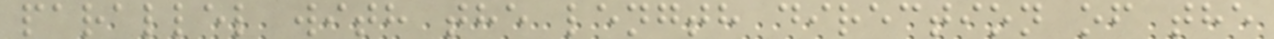parallel with the length direction of the
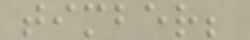timber;
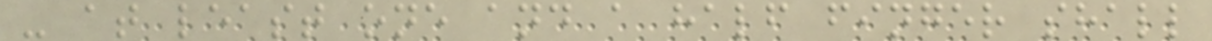- at least one and a half finger shall
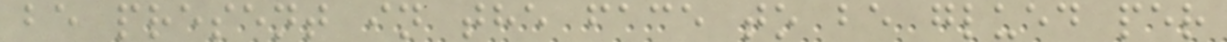be present in the face to be glued per
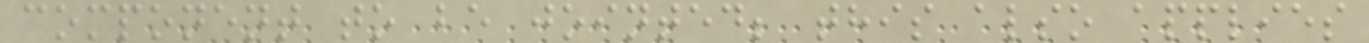component to be jointed; this also applies
